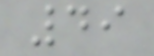49
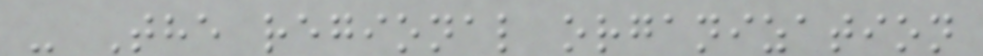- The regional organization
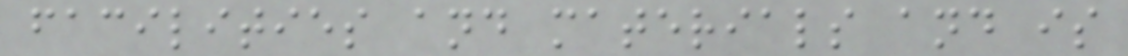facilities and materials and is
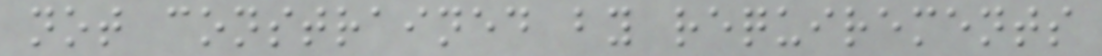not constrained by requirements
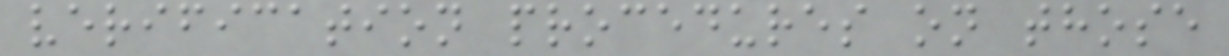verification procedures on those
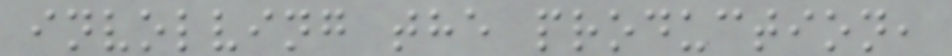involving the production,
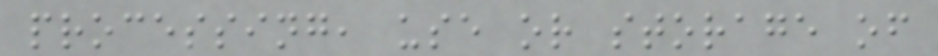processing, use or storage of
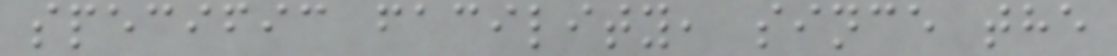specific facility, since the
